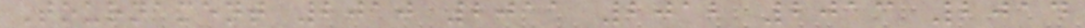Tournament 2010 2011 2012 2013 2014
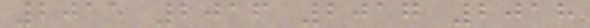2015 2016 2017 2018
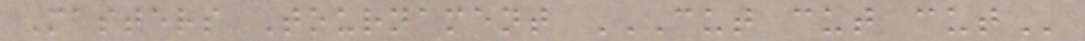Masters Tournament CUT CUT CUT
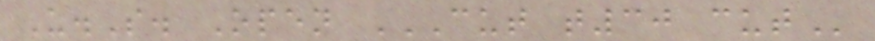U.S. Open CUT T30 CUT
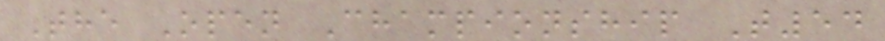The Open Championship T54
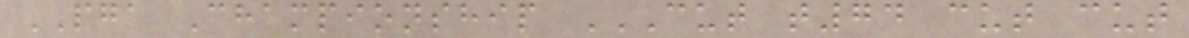PGA Championship CUT T74 CUT CUT
